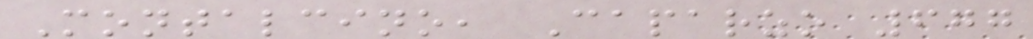Montalcino, Caparzo 677
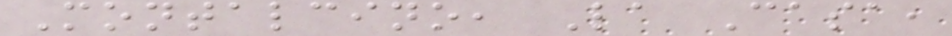Montalcino, La Casa,
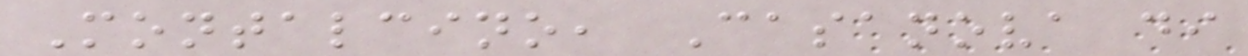Montalcino, Casanova di
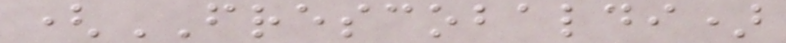(FRESCOBALDI)
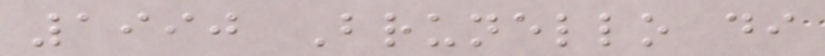1990 Brunello di
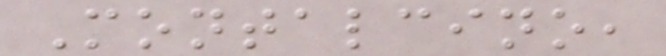Montalcino,
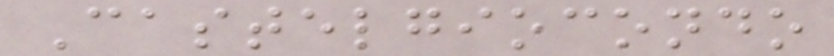Castelgiocondo
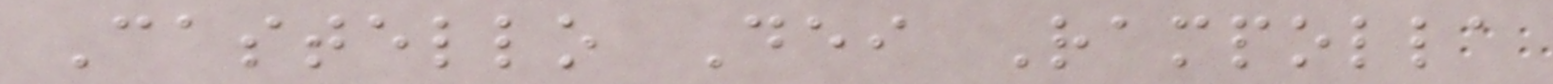Castello Dei Rampolla
